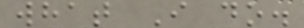what I do.
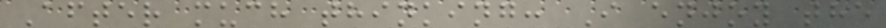After much thinking: I enjoy the
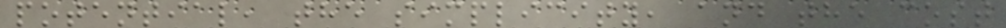potential, the simplicity, and the cost
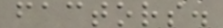factors.
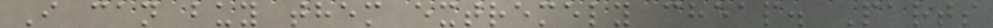I can buy them extremely cheap. Parts
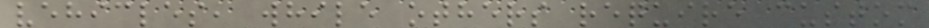vehicles, while others require custom
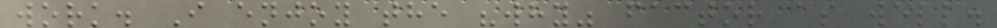work. I enjoy the "why" factor as well.
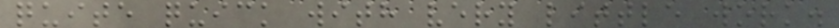quite quick with very little work.
